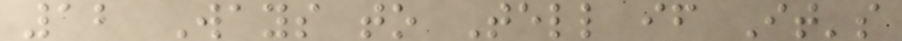12 Ways to Tell if It's
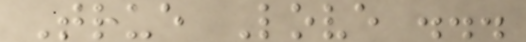True Love ...
